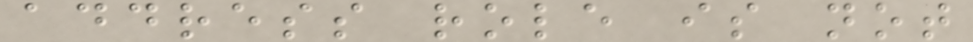address role is not
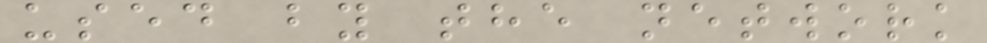used by the network
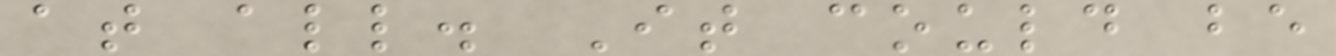at all. It could be
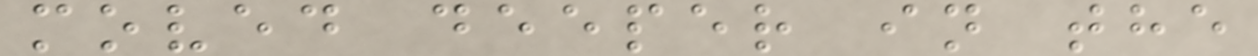moved deeper in the
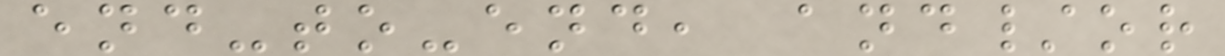end-to-end, and/or
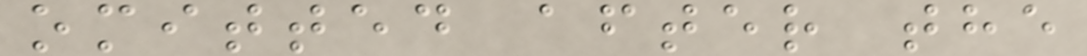omitted after the
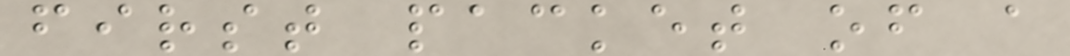first packet of a
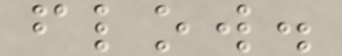flow.
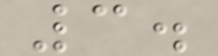3.
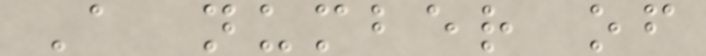A number of
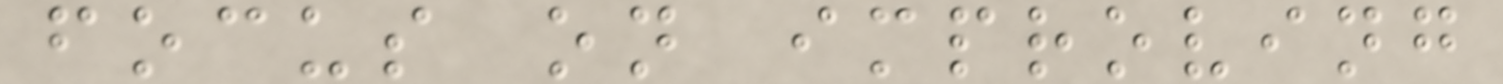focus on improving
